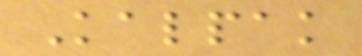Kalpak
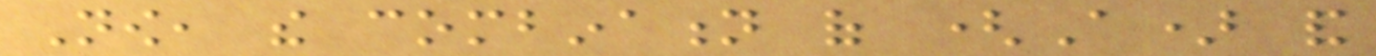Now, the combination of (A) and
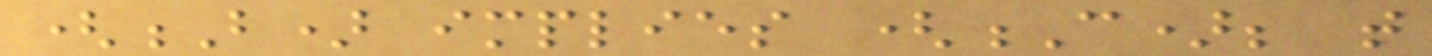(B) implies (C); that
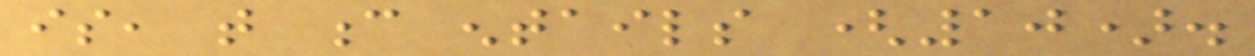is, that c entails (10).
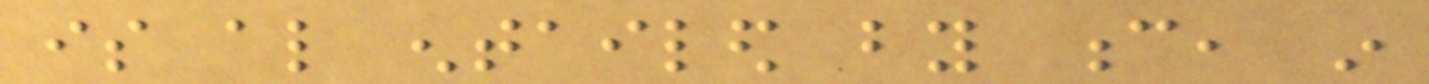is also entailed by c, in
